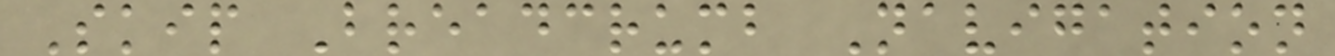Skip Breadcrumb Navigation
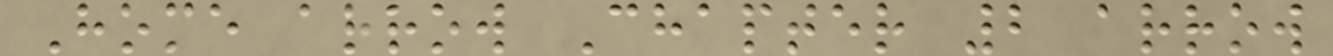Home arrow Chapter 2 arrow
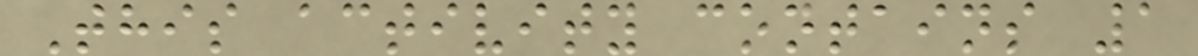This activity contains 1
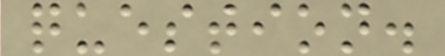question.
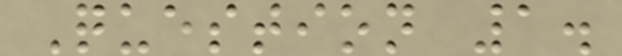Question 1.
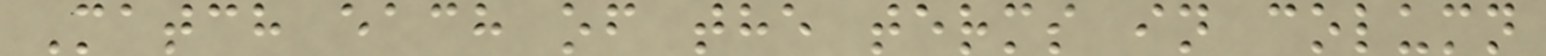Match each of the terms in column
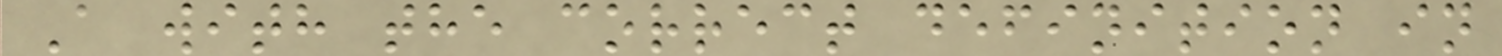A with the correct definition in
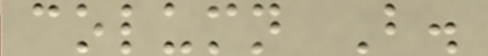column B.
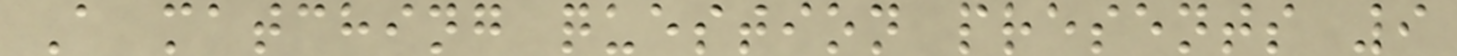A matching question presents 9
